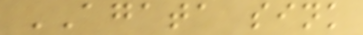AGATA sink
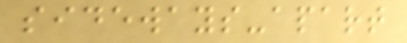sideways-apart
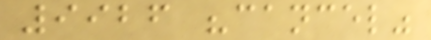9926 "cancel"
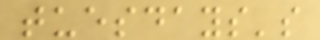tuesdays's
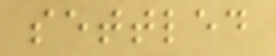settled
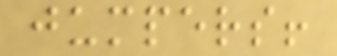jumpers!
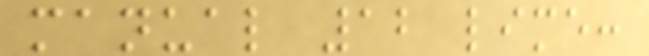manual 12 lime:
